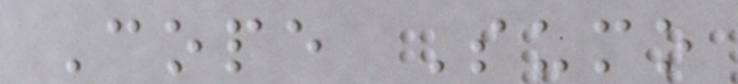Cope Sumo
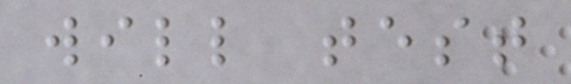will test
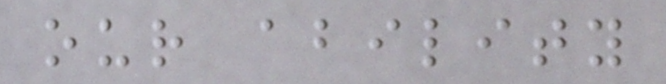our ability
